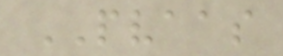PVAAS
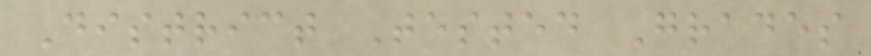District Tested Grades
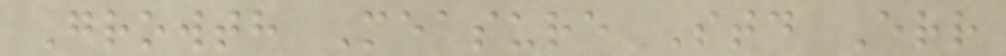Growth Measure Std Err
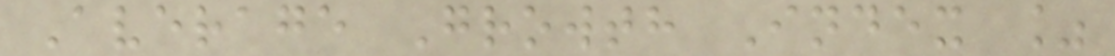Average Growth Index %
